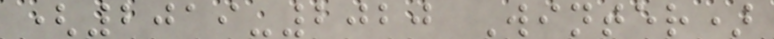(2019-2020 Winter)
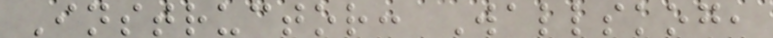Instructor: Wallskog,
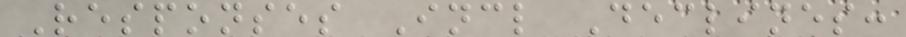Responses Incl Declines:
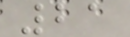21
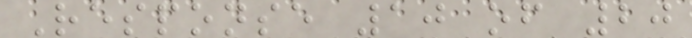Response 10 of 20
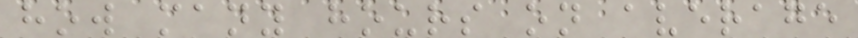how many hours on average
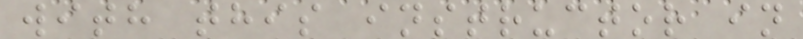with this instructor in
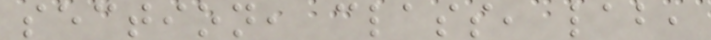section, class, lab,
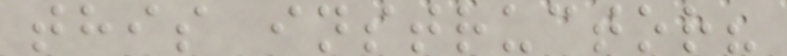this instructor?
